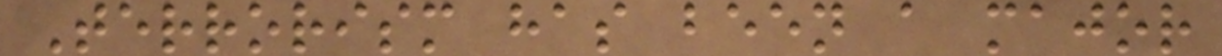Terrorism has been a major
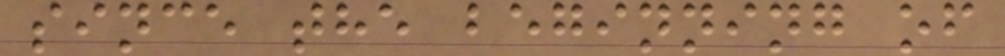since the beginning of
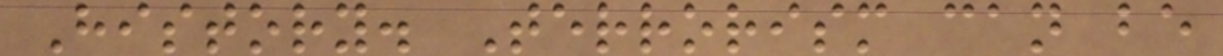History. Terrorism can be
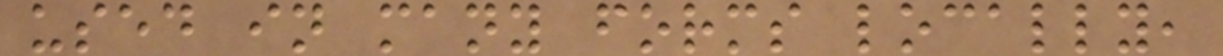used in many forms locally,
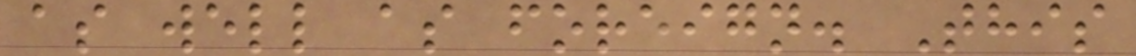as well as foreign. This
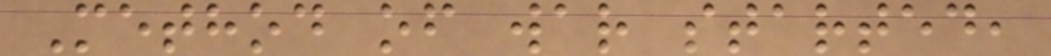Method of war started,
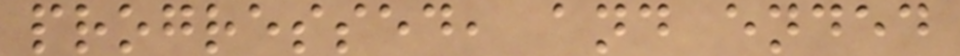progressed, and ended
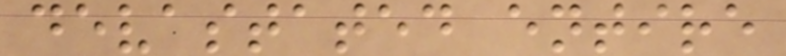devastated entire
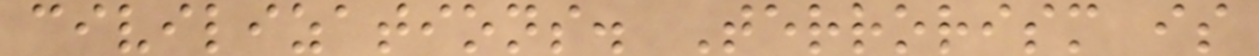civilizations. Terrorism is
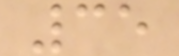35
